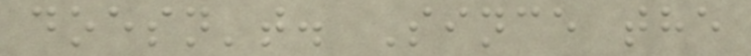doesn't. Since the
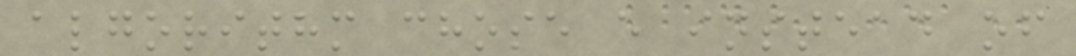algorithm chose e instead of
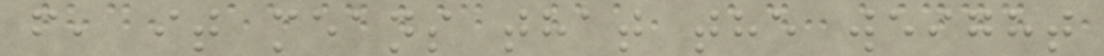f, it means that the weight
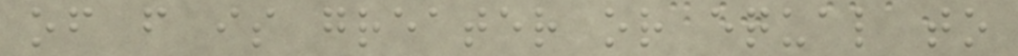of f is greater or equal to
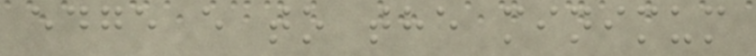edge e to the minimum
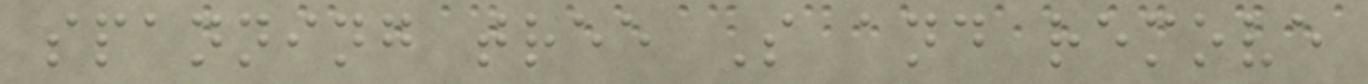spanning tree S and remove
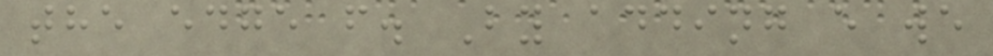the edge f. By adding e we
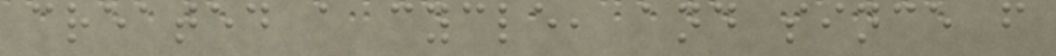created a cycle, and since f
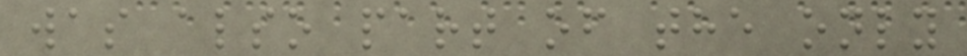was also part of the only
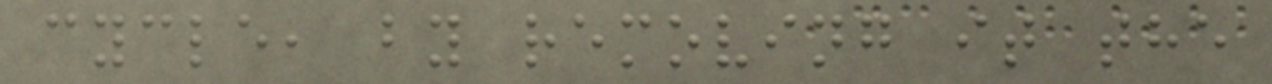cycle, by removing it the
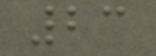23
